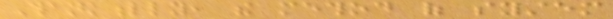Thankfully, the method of system
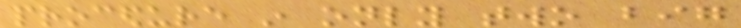procedure in only two big
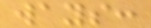ways:
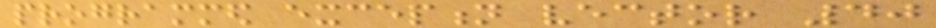programmed exception vector 40
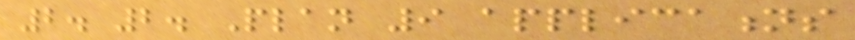2. 2. Plan 9 applications
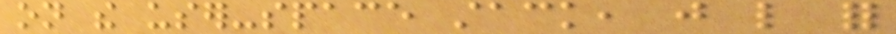on the user-space stack, just like for
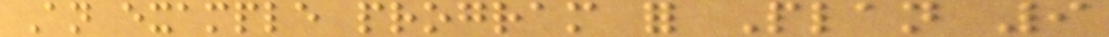An example program for Plan 9
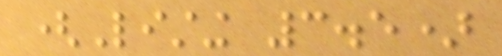(Listing 3.5)
